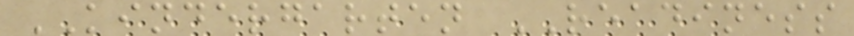KINDERGARTEN READINESS
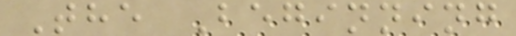The Beginning
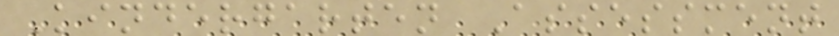Kindergarten Assessment
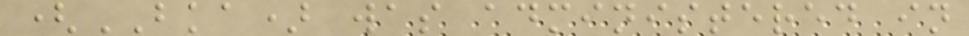(BKA) was administered in
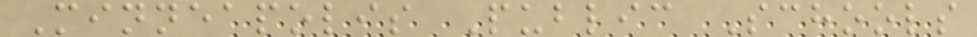Minneapolis Public Schools
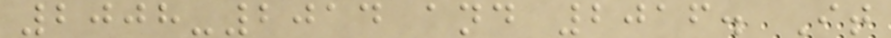2008-2014 and 2016. It
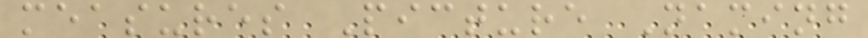measures Picture Naming
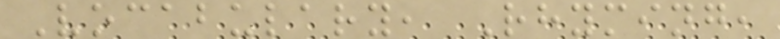Vocabulary, Rhyming,
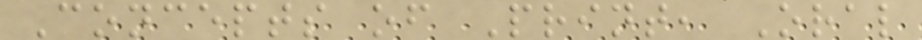Concepts of Print, Oral
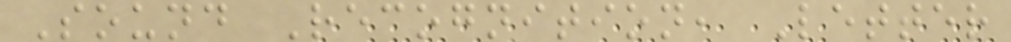Sound Recognition, Letter
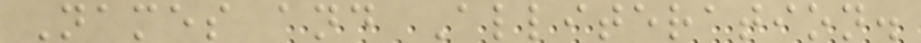Names and Alliteration.
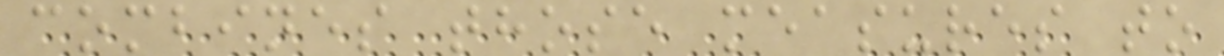combines those measures to
